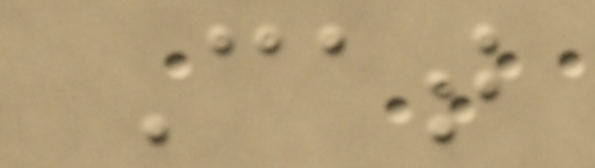Cat
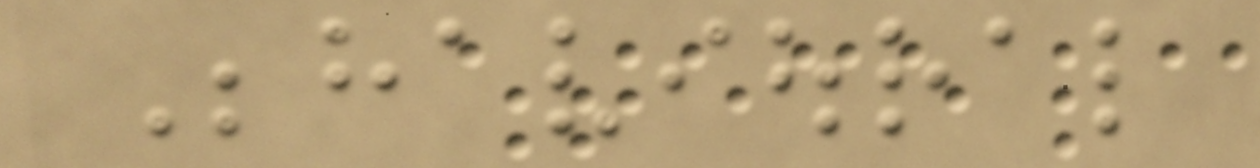Behavioural
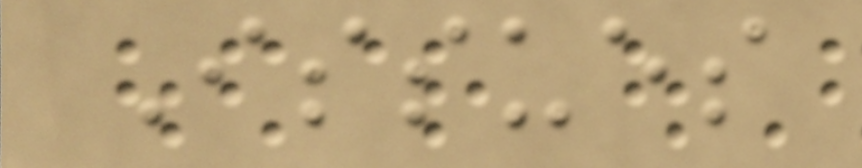Issues
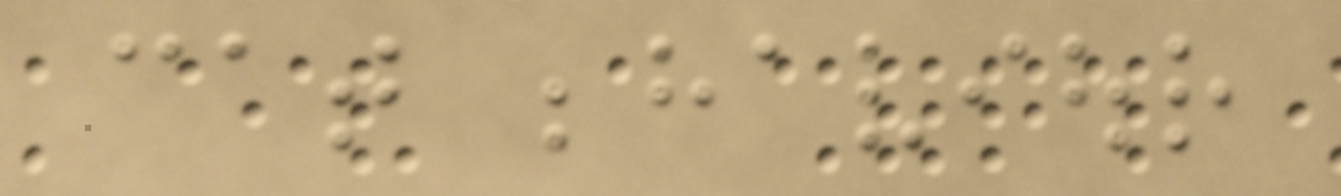cat behaviour
